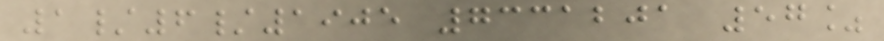1/6/1905 7331201 57%
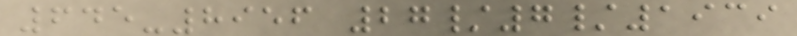645-8956 27/7/1939
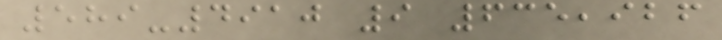589-4910 9 635,926
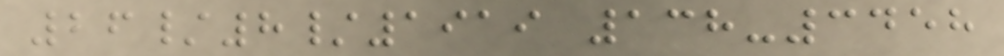26/8/1919 138-3458
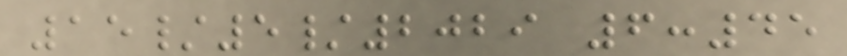15/5/2029 6:45
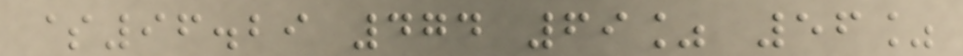$96.29 474 69% 56%
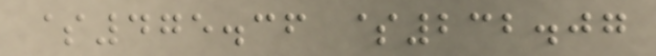$475.36 $232.07
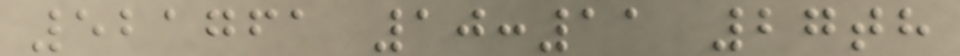521761 10:11 27th
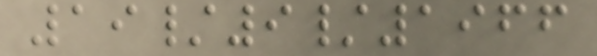19/9/1966
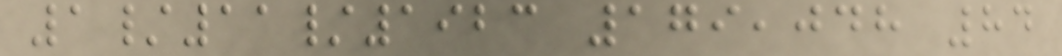1/11/1923 179,048 84
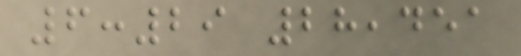6:29 28,451
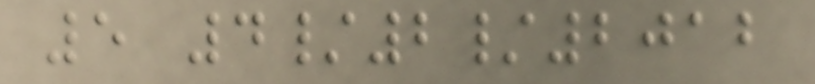5 4/2/2012
